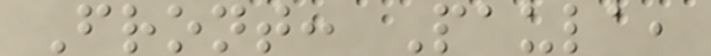Front: Paula,
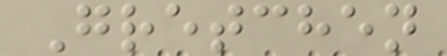Gretchen
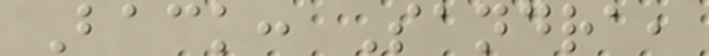Back: Sandra,
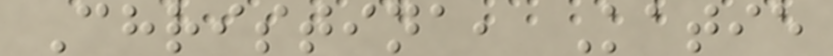Christina, Katie
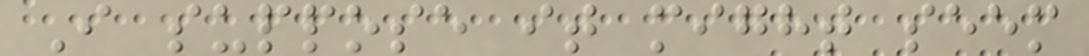I suppose it might seem
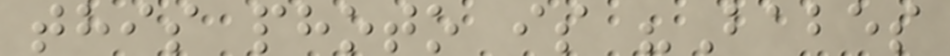this photo is "Babes
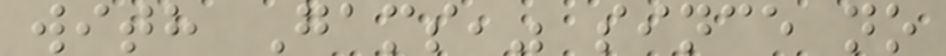with Gams," since no
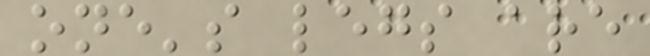one's legs are
